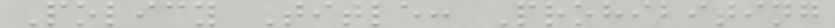Policy Title: Prohibiting
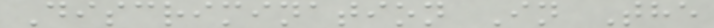Discrimination In The
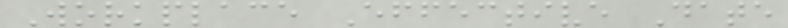Workplace Effective Date
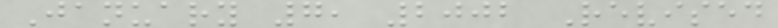January 7, 2002 Revised
